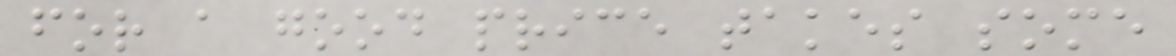for a good price takes some
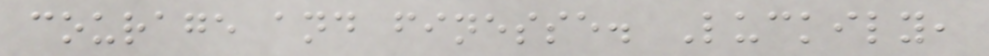courage and finesse. Luckily,
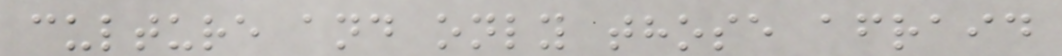culture and only those afraid
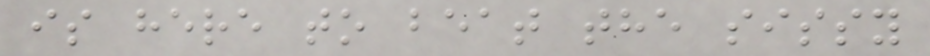is here to beat the sissy
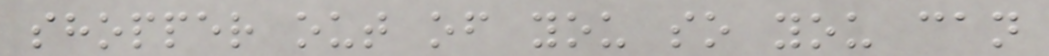shopper out of you so you can
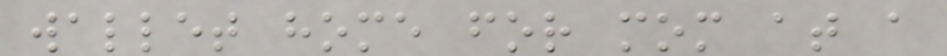wallet home for mom at a
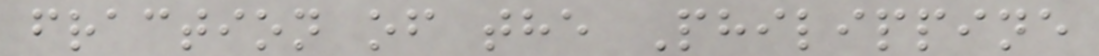fraction of the Philippine
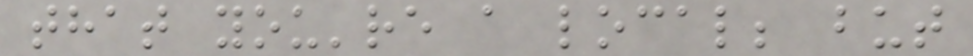that you're a local; but
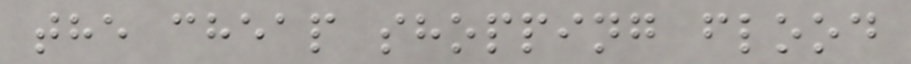the cheap shopping flood
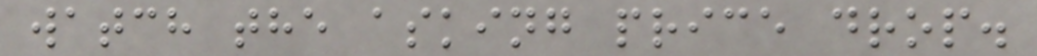watch the asking price drop.
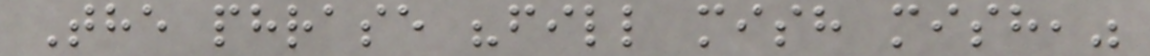The phrase "fill mish mish,"
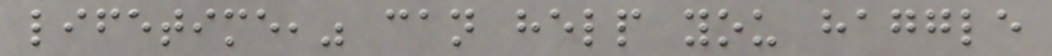lifetime," can help you haggle
